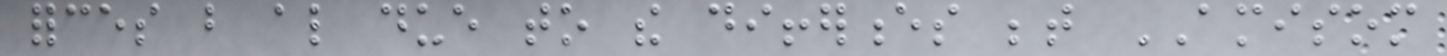forces but also due to the differences between AMISOM
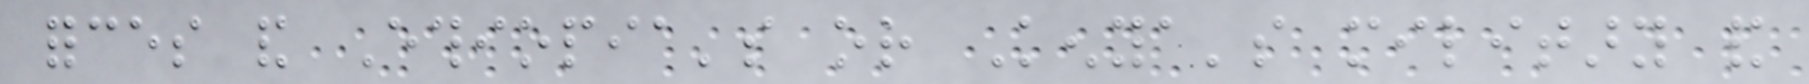forces and Ethiopia's or Kenya's military and
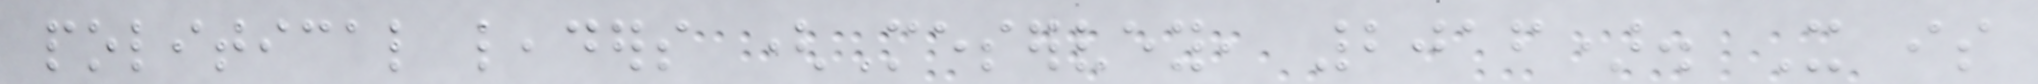political leaders (Meservey, 2016). It is
